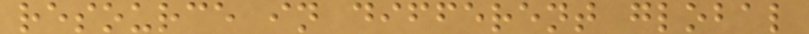resource in different global
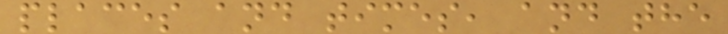places and times, and the
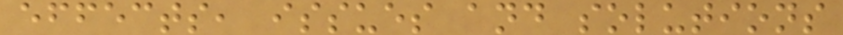effects, issues and solutions
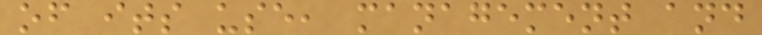of its use, management and
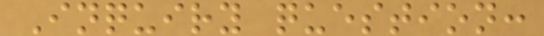Inquiry question:
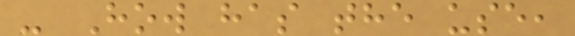- How has the use,
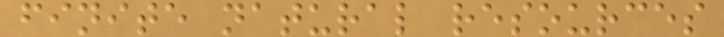finite natural resources
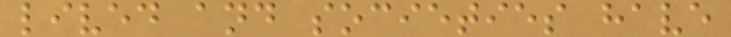lived and societies have
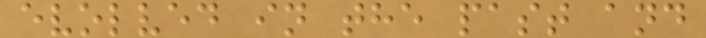evolved in the past and
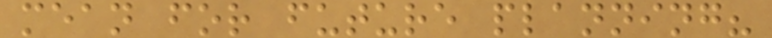mean for future planning?
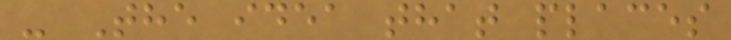- The idea that places
